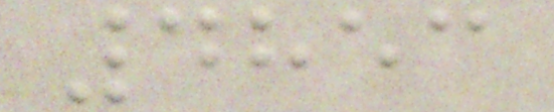4853
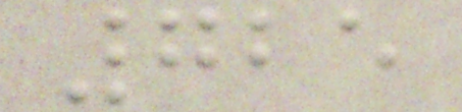725
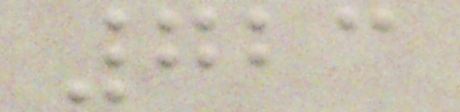723
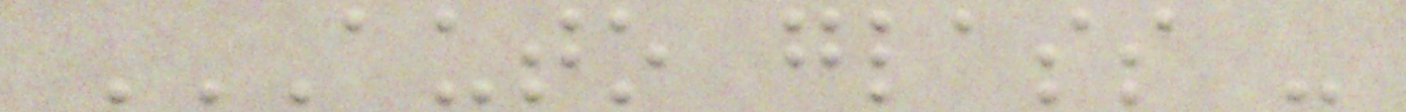AUTO GLASS -
